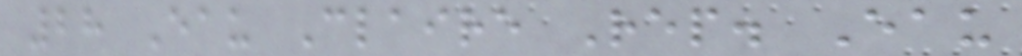28 Eau Claire Rep. Eau
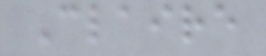Claire
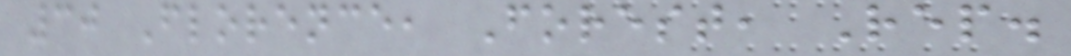30 Florence, Forest, Rep.
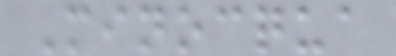Minocqua
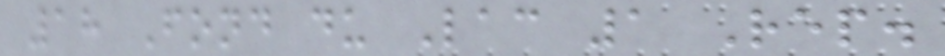18 Fond du Lac 1 Rep.
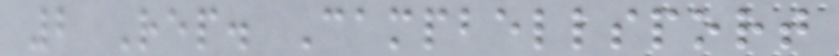2 Rep. Campbellsport
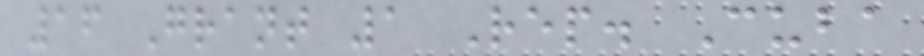16 Grant 1 Rep. Cuba
